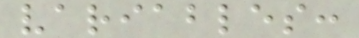variables:
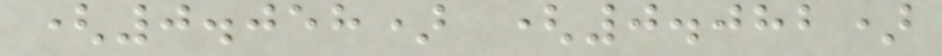(0.058) (0.082)
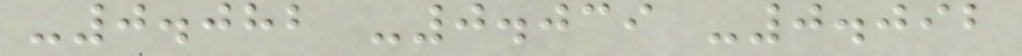-0.082 -0.039 -0.092
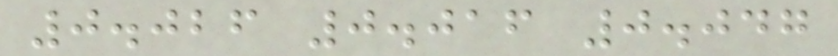0.026 0.016 0.047
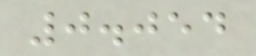0.054
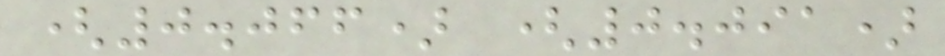(0.066) (0.091)
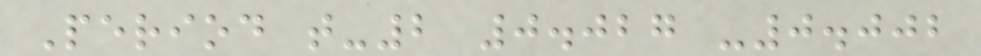Period t-2 0.027 -0.002
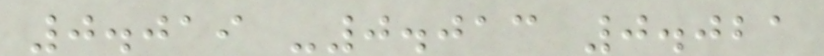0.019 -0.013 0.021
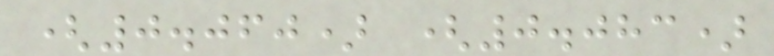(0.060) (0.083)
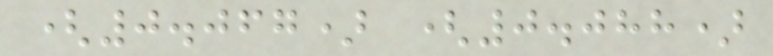(0.067) (0.088)
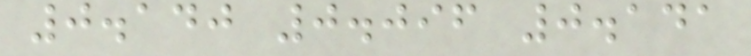0.140 0.096 0.141
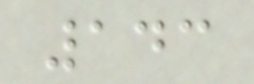143
